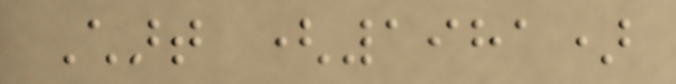Chart (1981)
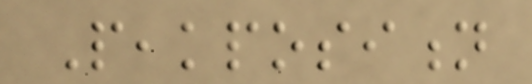Peakposition
